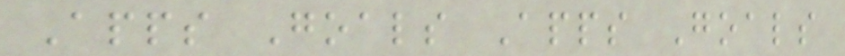Apps Goals Apps Goals
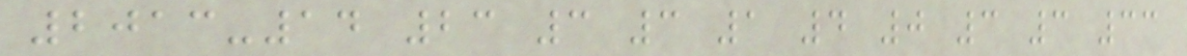2013-14 23 3 3 1 4 0 3 3 33
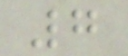7
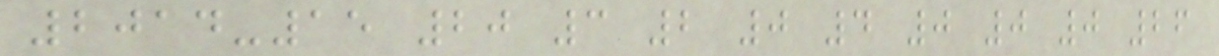2014-15 20 3 2 0 4 0 0 0 26
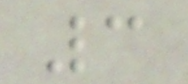3
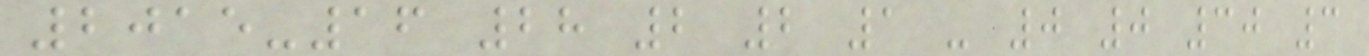2015-16 28 2 2 1 - 0 0 30 3
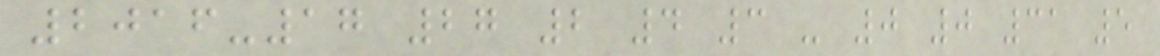2016-17 27 2 4 3 - 0 0 31 5
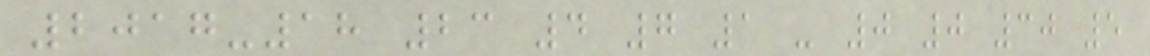2017-18 23 4 7 1 - 0 0 30 5
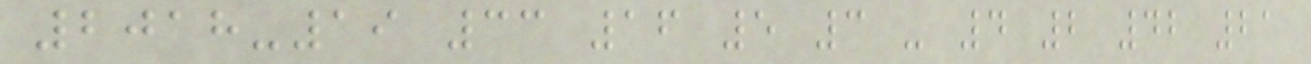2018-19 33 16 5 3 - 4 2 42 21
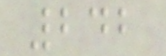242
